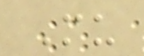Mu
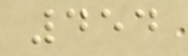454
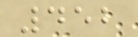452
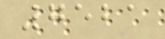7521
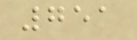751
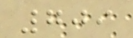709
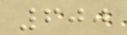600
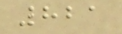821
